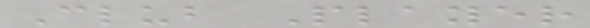Club Player
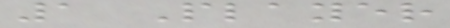1 Player
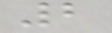2
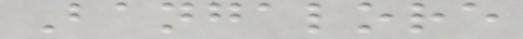Bangalore
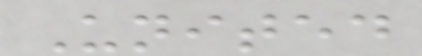United
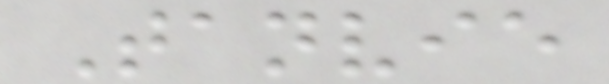Tanvie
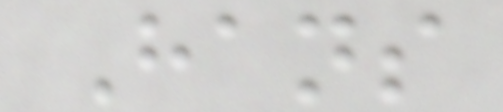Hans
